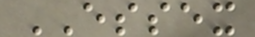ESSEX
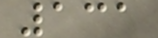131
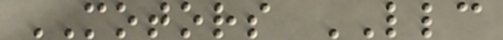MOTORS LLC
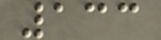133
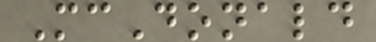McDonald
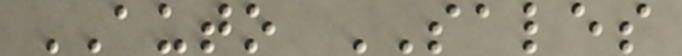AUTO SALES
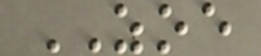ZOE
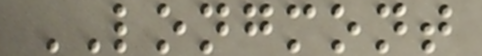LONGMONT
